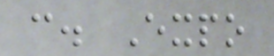c. Expo
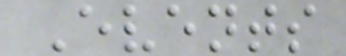Events
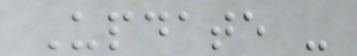Update -
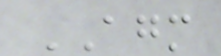AGM
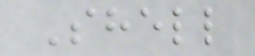Shell
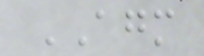AGM
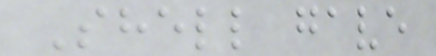Shell gave
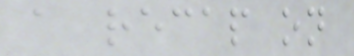a recap on
